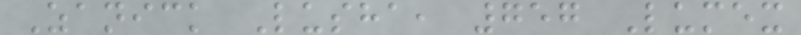Zanick Lusha, 757 Lumex
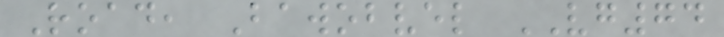Road, Bawobvel VG74
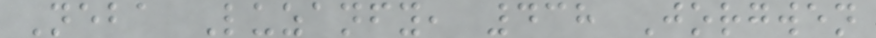Neba Luzanfy, 438 Jorgwen
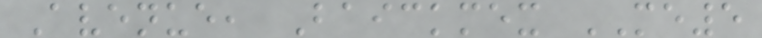Avenue, Baickmex ME5
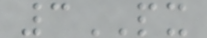3PX
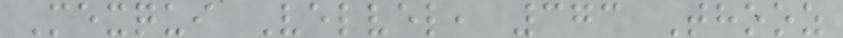Mexqui Velvel, 373 Thooz
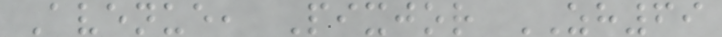Avenue, Pixjor ZH69
